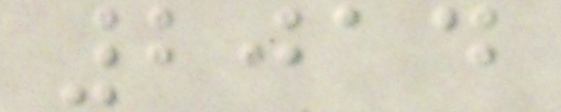2014
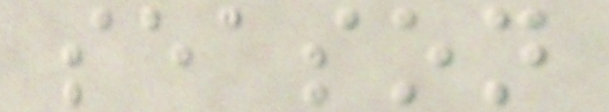season
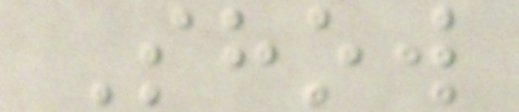Show
